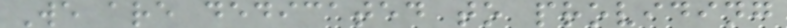We are dedicated to providing
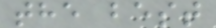the best
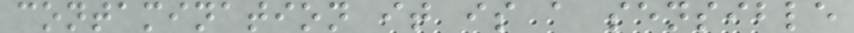contamination it is a sensible
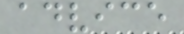advice
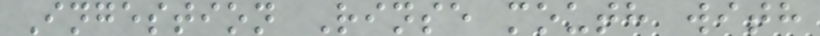Ingestion Rinse mouth with
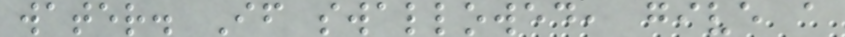water. If swallowed, give a
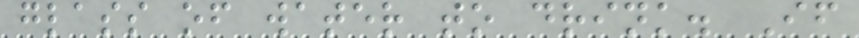glass of water to drink. If
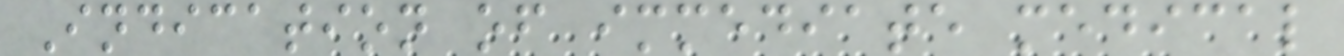Indication of immediate medical
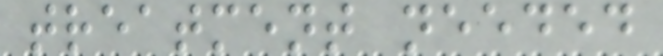treatment needed
